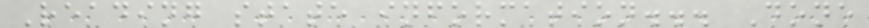Reading state information... Done
